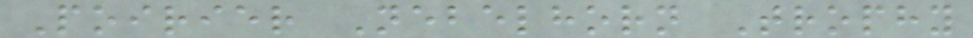Poirier Nebelhorn Trophy
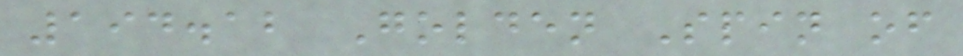194.12 Golden Spin of
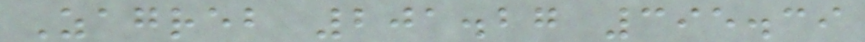Zagreb 201.27 395.39
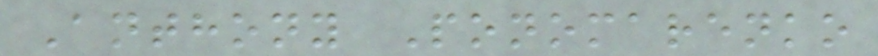Anthony Ponomarenko
